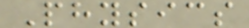Physics
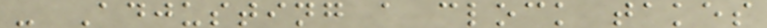- Adjusting a clock takes
